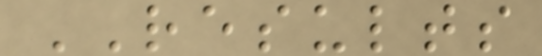RESULTS
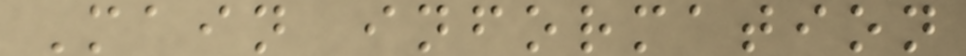Main information
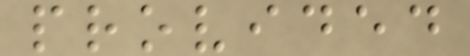provided
